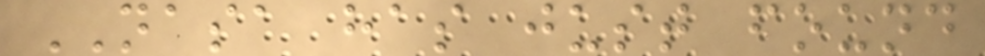NASA has just found
